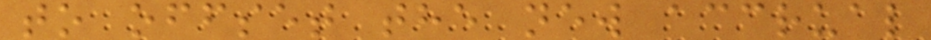to offset the new accrual
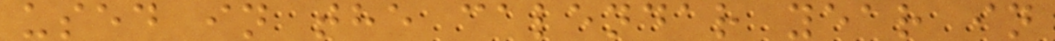used in the calendar year in
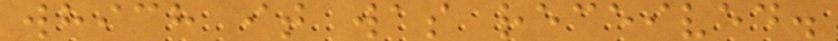which it was received.
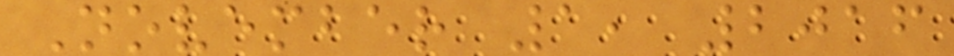November 1, 2016
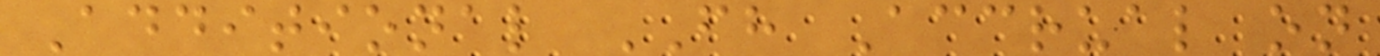Additional FH Accrual on
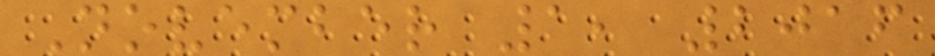November 1, 2016
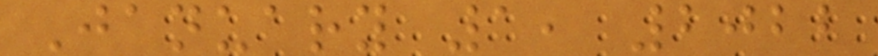January 1, 2022
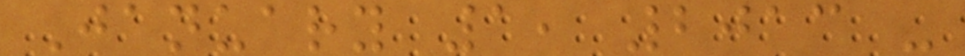January 1, 2013 -
